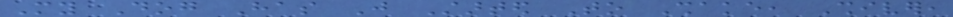My Dog Has Just Started To Shake, Shiver,
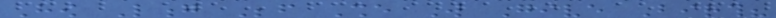How Long Before She Will Give Birth?
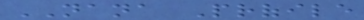NANA Profile
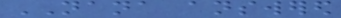NANA answered
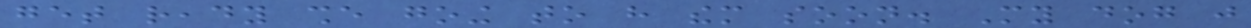get ready she going to have them soon. My dog just
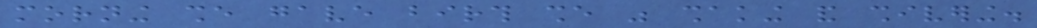morning she gave birth she was shaking and shivering.
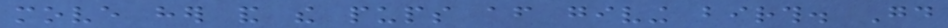move her and the pups after giving birth. Good
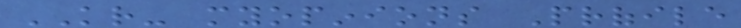KR- myopinions Profile
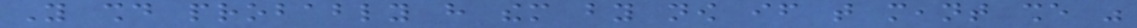You should probably have them by now if that meant she was
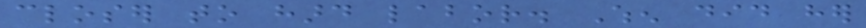closer to hard labor. When did her
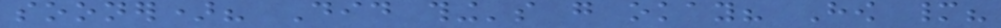sooner)? Did thing's go okay? How many?
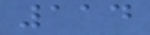114
